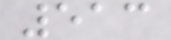513
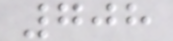708
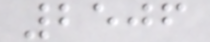2506
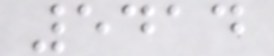5414
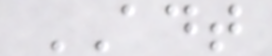ADT
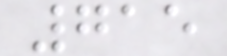715
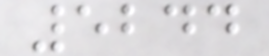5244
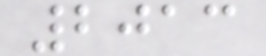2013
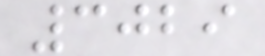3029
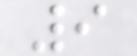9
